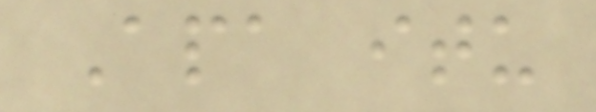Apa itu
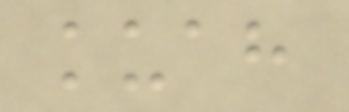kuah
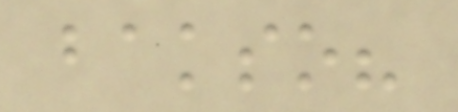bakso?
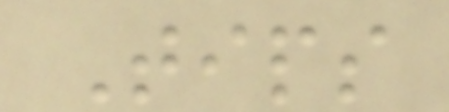Tips
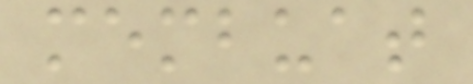membuat
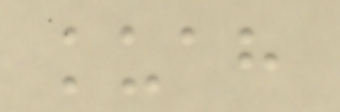kuah
